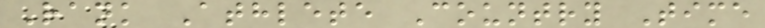Rank Athlete Country Time
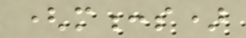(m:s)
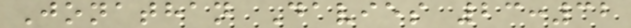Jonathan Davies 23:32
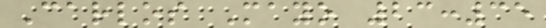Carlos Mayo 23:35
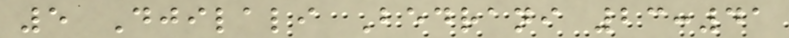5 Djilali Bedrani 23:41
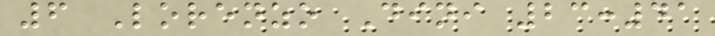6 Lorenzo Dini 23:41
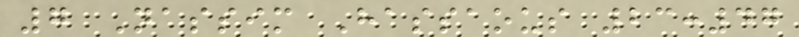7 Nassim Hassaous 23:47
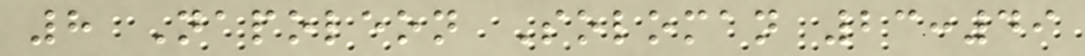8 Napoleon Soloman 23:49
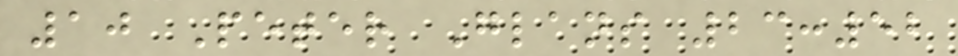10 Peter Glans 23:52
